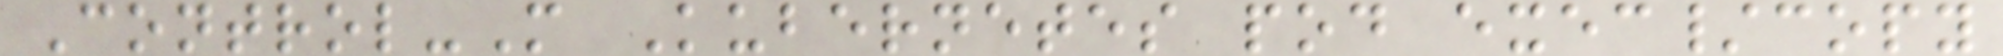Control-M Kubernetes pod exec/copy
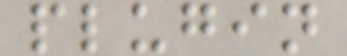plugin
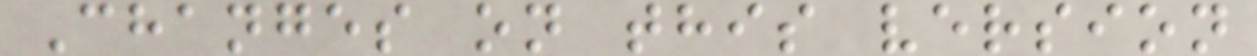Changes on this version
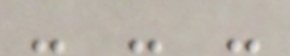- - -
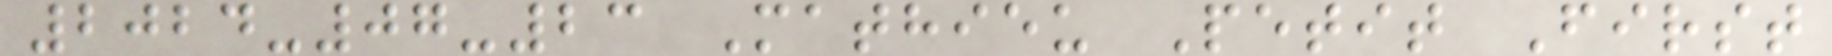2024-07-23 Mathieu Petit First
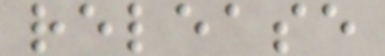release
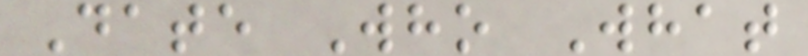Date Who What
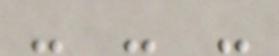- - -
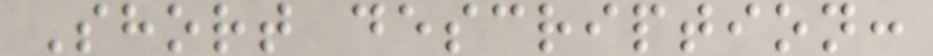Short description:
